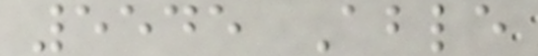5545 Able
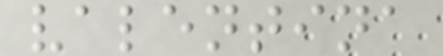valentina
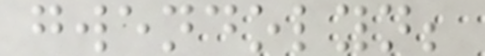gwendolyn;
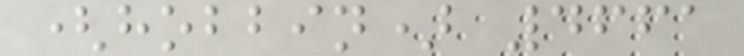(hobbin) 4661
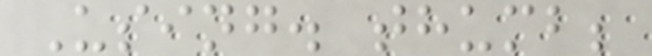Using. thumb;
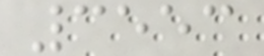3553
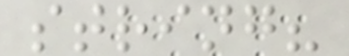string?
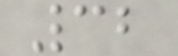32
